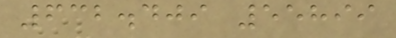632.409 55899
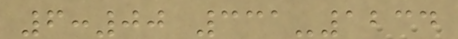6:00 331-1234
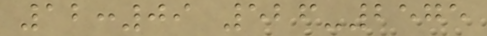12:09 526-2575
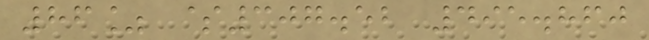86% $307.52 495.860
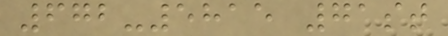672-5815 71st
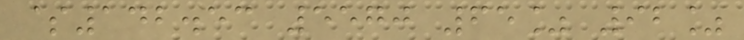$142.53 5570 65% 92%
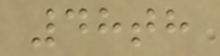48th
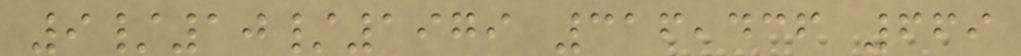9/10/1979 316,436 669
